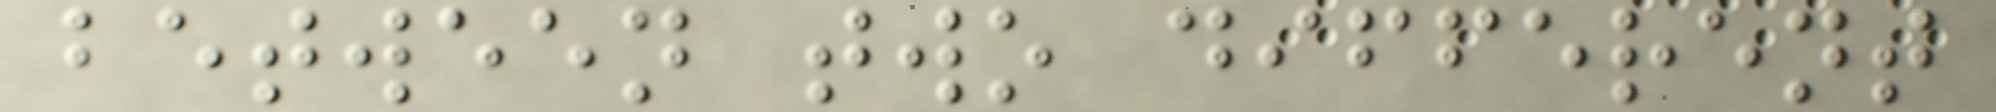between two different
